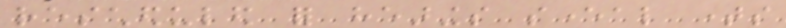rescheduled for hearings several times
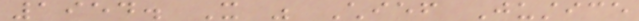1954. It was Chief Justice
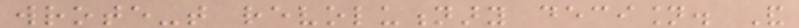wrote-that revolutionary decision. And
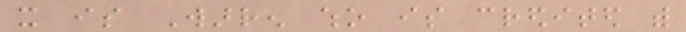it is Warren who is credited with
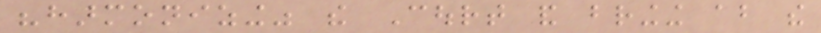"harmonizing" the Court and bringing about the
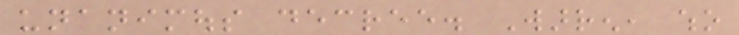unanimous decree. Warren, who
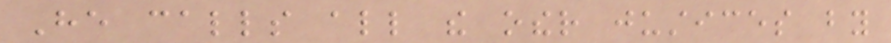He calls all the other justices by
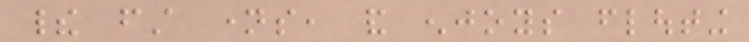their first names, and enjoys flouting
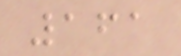161
